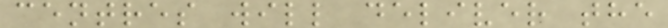centres will deliver the
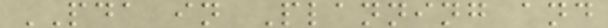PDA in Planning and
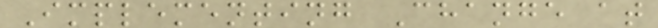Implementing Change at
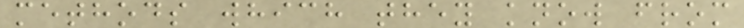methods which they know from
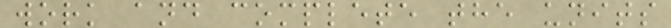work and complete the units
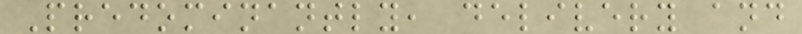Predominantly, delivery and
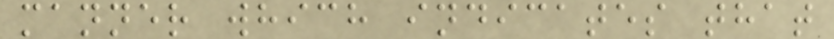manner which indicates that
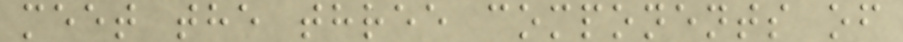meet the three components of
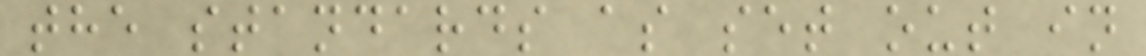the standards as set out in
